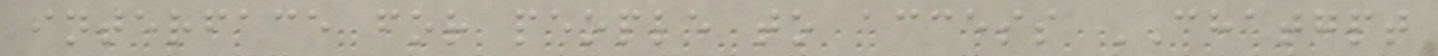interface for people to access CHATGPT
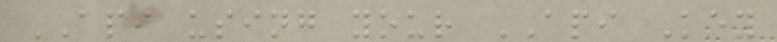API using your API Key
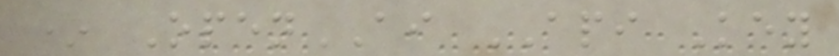* OpenAI API Key
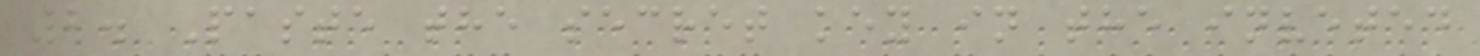2. Paste the secret key in the inveted
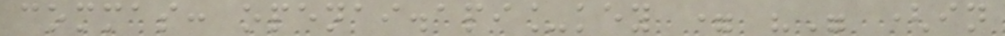commas: openai.api_key = "" (in
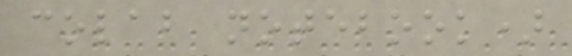colab notebook)
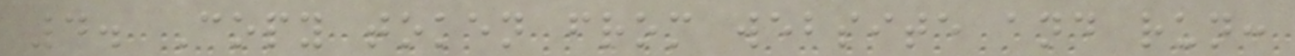4. Copy token from website and run:
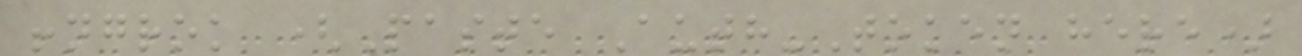!ngrok (Paste Auth-Token here)
